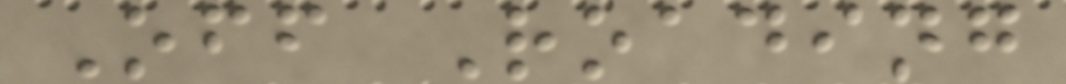Off Roading
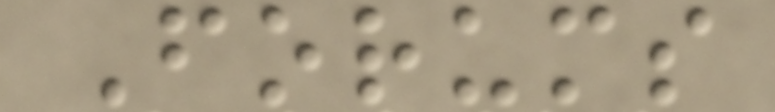Forums
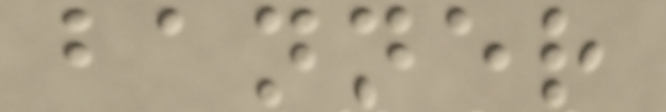banner
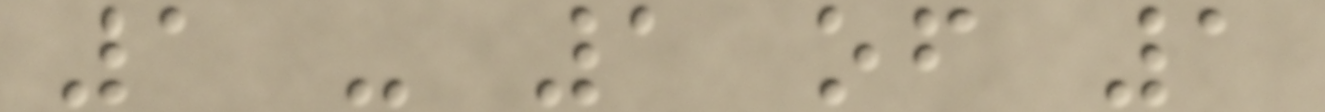1 - 1 of 1
